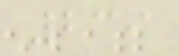239
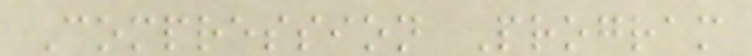Compression Program
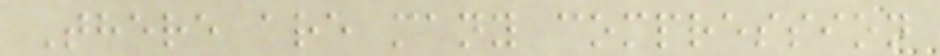There are many compression
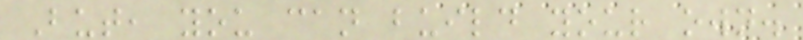But, you can build your own.
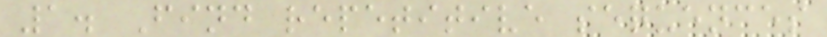1. Find repetitive sequences
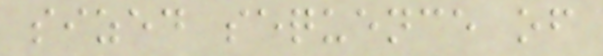sized sequence of
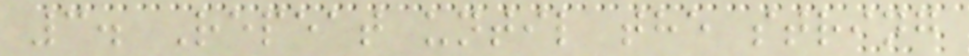3. Repeat until the string
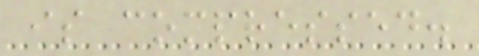is compressed.
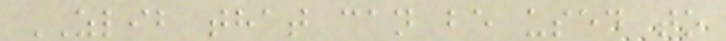ZLIB that can be used to
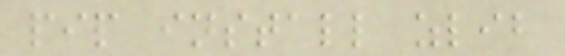pip install zlib
